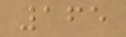165
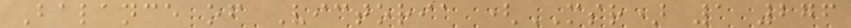Balance of Victoria (MSR) 1 276
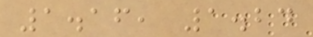1.16, 1.24
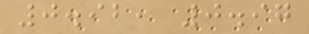0.92, 0.97
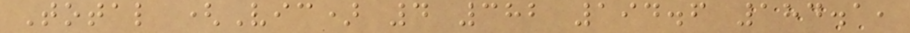Total (Vic) 4 382 194.6 184.1,
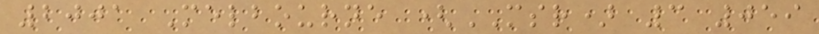2001 Melbourne (MSR) 3 059
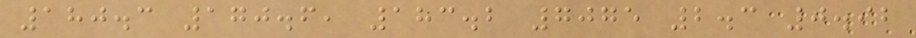180.3 170.6, 183.2 7075 2.3 0.92
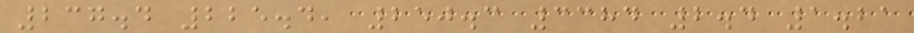237.4 225.4, 250.3 3384 2.4 1.21
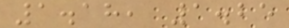1.18, 1.25
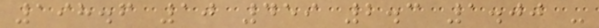198.6 10 459 2.3 1.00 -
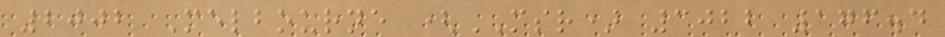2002 Melbourne (MSR) 3022 176.4
